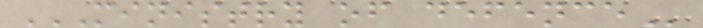MINISTRY OF DEFENCE
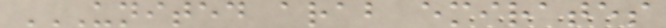UNITED ARAB EMIRATES
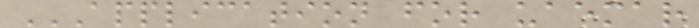APPLICATION FOR UAEMAR
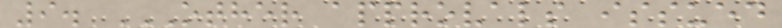9. OTHER APPROVALS ISSUED
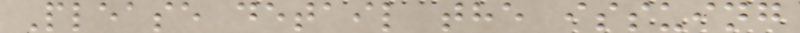Please detail the issuing
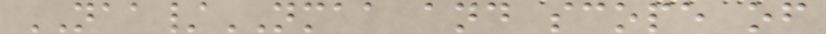NAA/NMAA and scope of
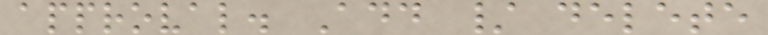approval. Add / delete
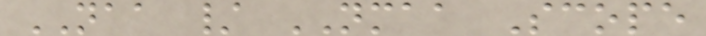NAA / NMAA Scope
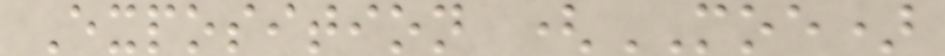Exposition (MOE)
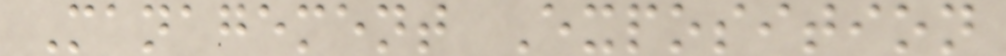Management Exposition
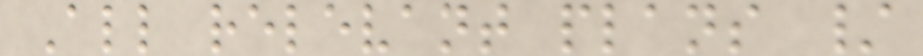All relevant plans /
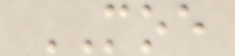MOE
